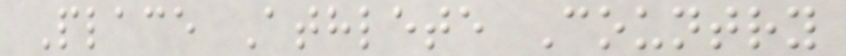Place Athlete Country
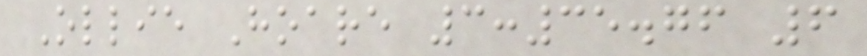Ollie Hoare 3:35.76 6
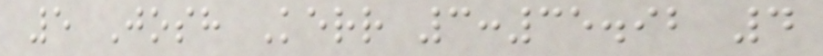5 Josh Kerr 3:35.92 4
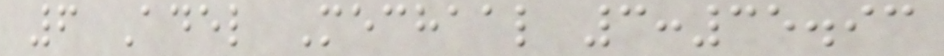6 Adel Mechaal 3:35.93
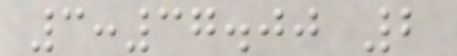3:37.00 2
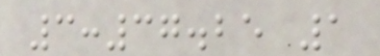3:37.25 1
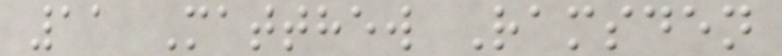11 Matthew Ramsden
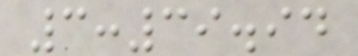3:39.94
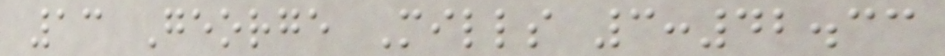13 George Mills 3:42.33
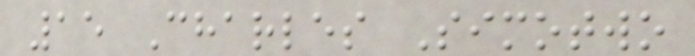15 Charles Simotwo
